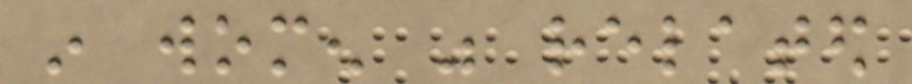in women was related
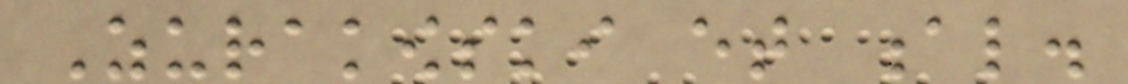Zurakowski et al.
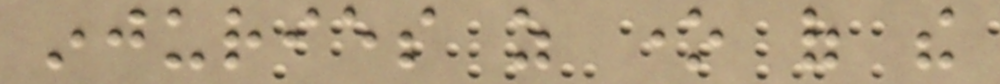injuries as one of the
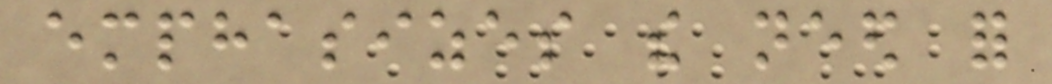emphasizes the need for
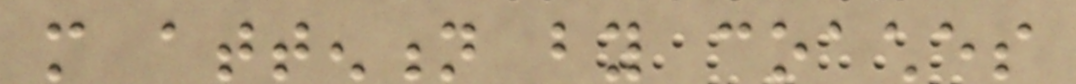more attention by coaches
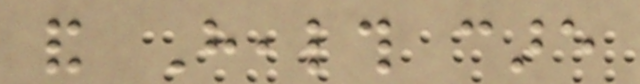and Health care
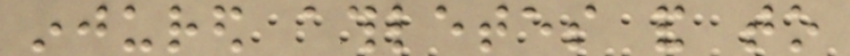injured athletes and to
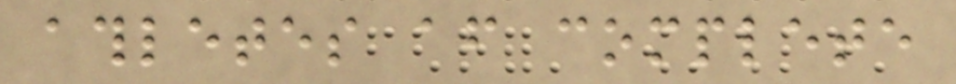athletes after complete
